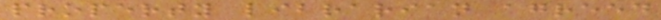property librarian agreed
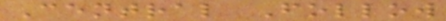Central Follow
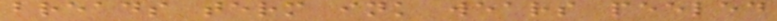breads term ink wears peeled
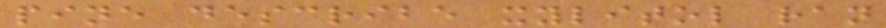pine describe xylitol ran
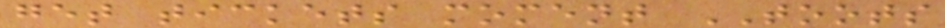get tickets moment TOOTS
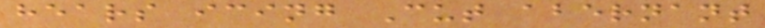hears icing Cut abernant
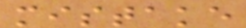mistake
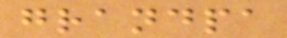grandpa
